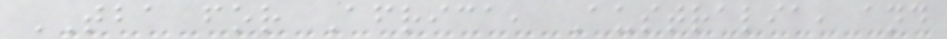TBA for Africa, Australia, and
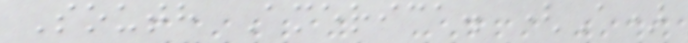South America. (A)
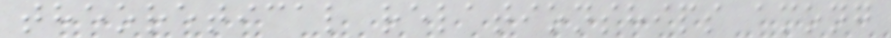theoretical relationships among
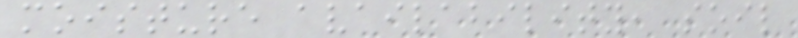moisture availability, soil
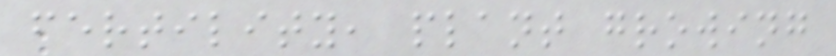fertility, plant growing
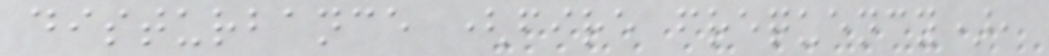disturbance (fire frequency),
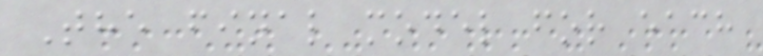The final model for each
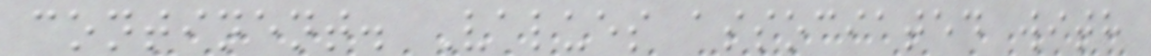continent. Values associated with
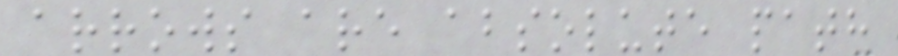arrows are absolute path
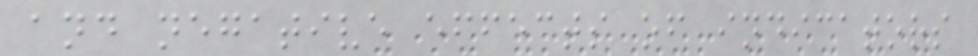and negative effects of indicators
